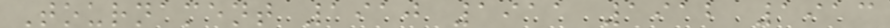Tournament 1910 1911 1912 1913
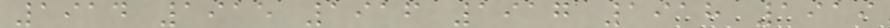1914 1915 1916 1917 1918 1919
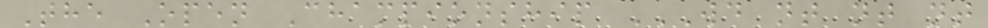The Open Championship WD NT NT NT
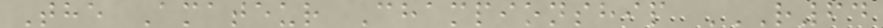The Amateur Championship R64
